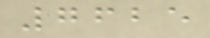7625
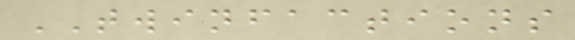TWINFACTIONS
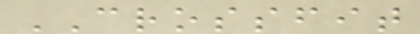CROSSFIT
